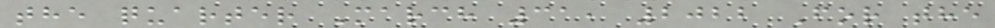the quarter March 31, 2022 For the
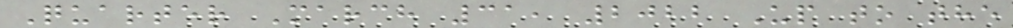Quarter March 31, 2022 Up to the
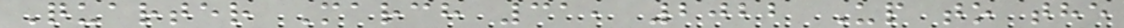Quarter March 31, 2022 Up to the
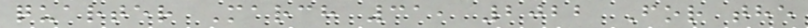quarter March 31, 2022 For the
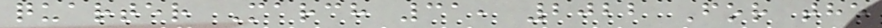quarter March 31, 2022 For the
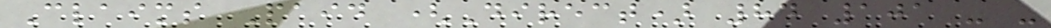Claims Paid (Direct) 84 101 - -
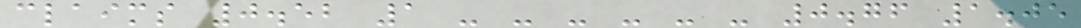claims 0.52 1 - - - - - - 0.76 1.05
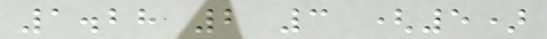1.28 2 3 (5)
